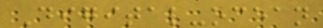Digital-ocean
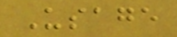Usage
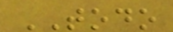TODO
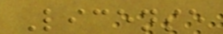License
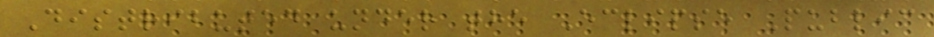Distributed under the Eclipse Public
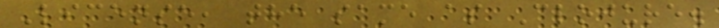License, the same as Clojure.
